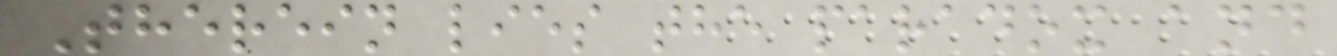Therein lies the paradox and
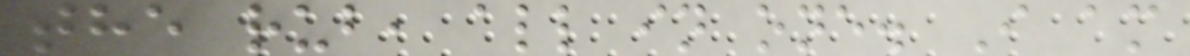the rub, all in one. I am
